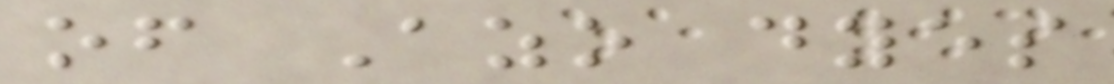of Azo dyes
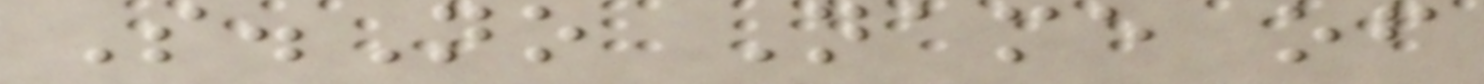S.No Name of
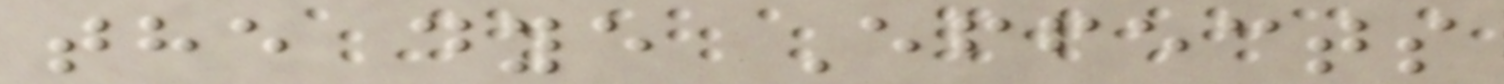the dye Effects
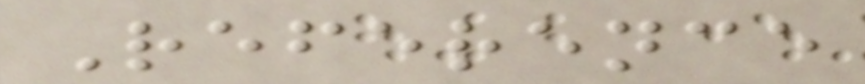Reference
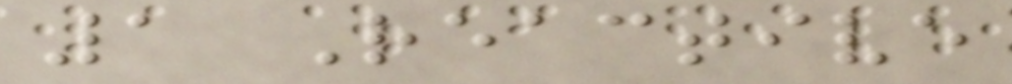1 Reactive
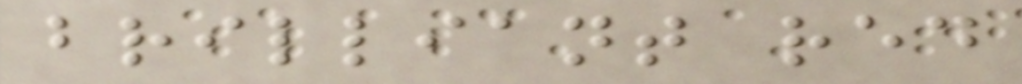brilliant red
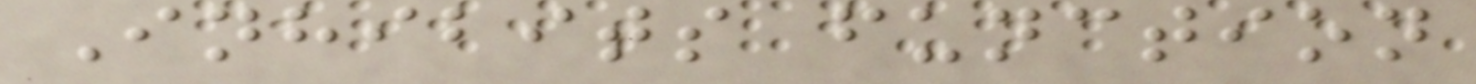Inhibits function
